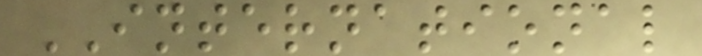INTERNATIONAL
